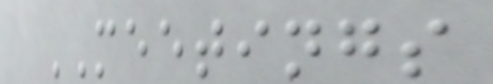MEETINGS
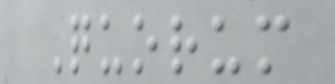Quorum
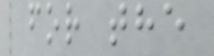for the
